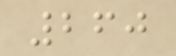260
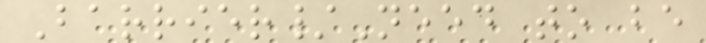Barrier/Need to be
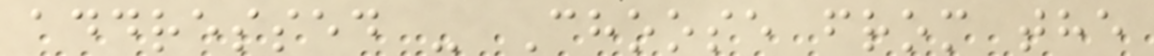addressed - Choose from the
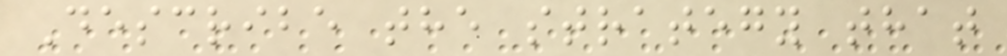Describe the strategy that
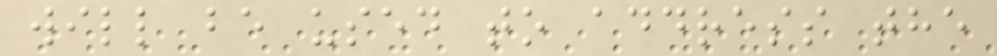will be used to address the
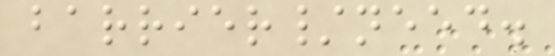barrier/need.
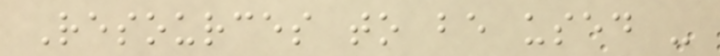Resources to be used -
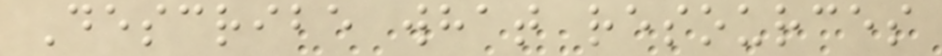Describe what resources
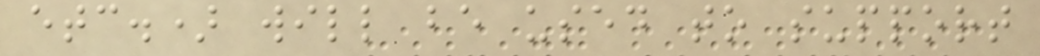etc.) will be used to support
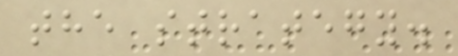the strategy.
